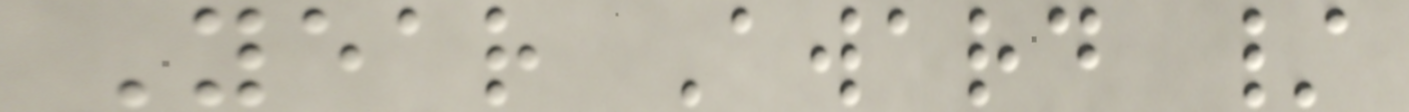Year Award /
